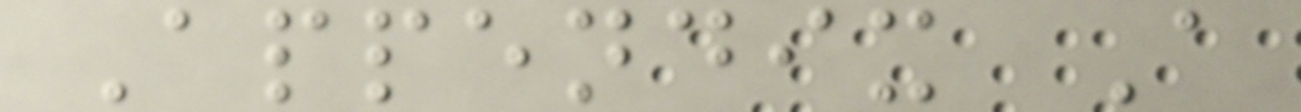Appendix A
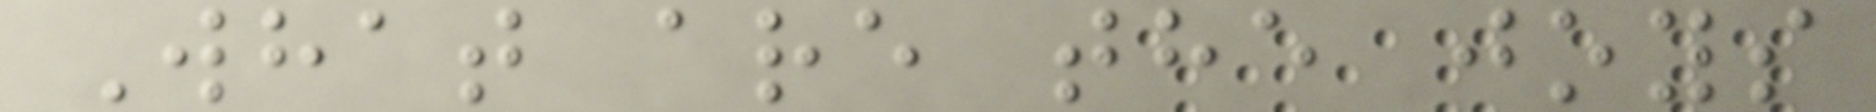What are the joys
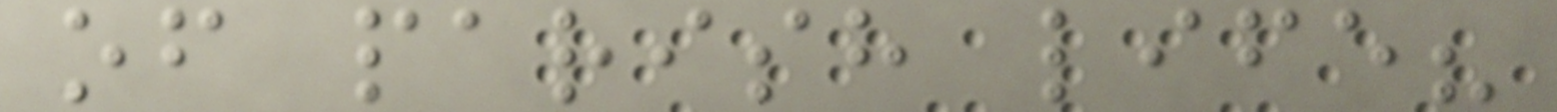of parish life?
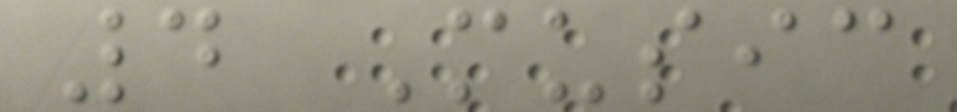4 Music
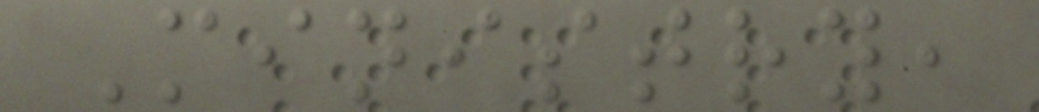Ministry,
